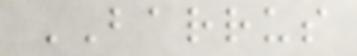BARRUS
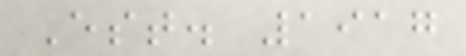Est. 1917
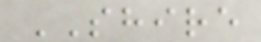SHIRE
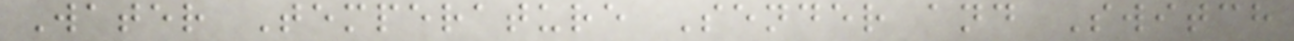Water Temperature Sender and Switch
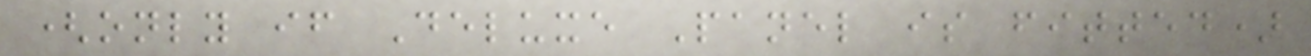(only if Deluxe Panel is fitted)
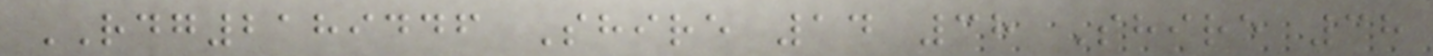RDG2189446 Shire 14 38 Shire 38
